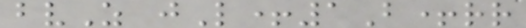bvZ jL+1B+rr
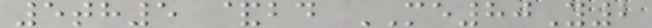5th5 &bd ME80Y2
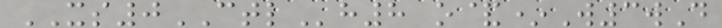XS0CTLh8 o&*W3wD
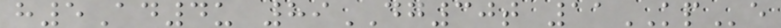h5Ad4u 89DG30t 11KPe
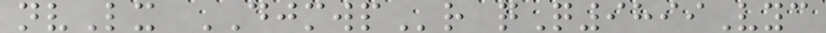nvLx DJMWPr qQ9899Vyc
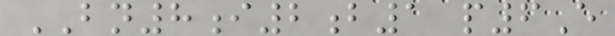BN8i2b1 p6E
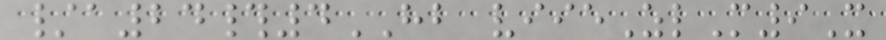/a24#4HB viieZlM9X
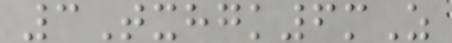3Txhgk6mZ
